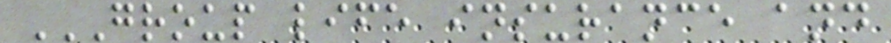GROUP LIFE INSURANCE AND
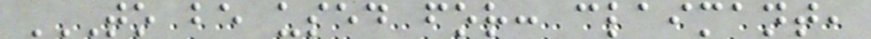TO BE USED FOR: CLAIMANT,
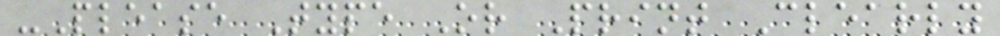-Please Type Or Print Clearly
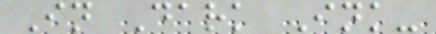In Dark Ink-
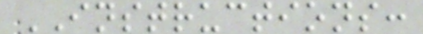INSTRUCTIONS:
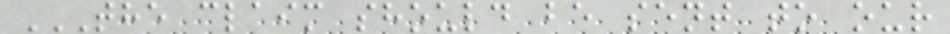THE CLAIM SHOULD BE SENT TO OUR
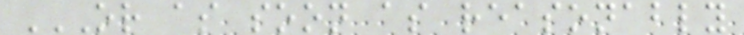OR AS SOON AS REASONABLY
